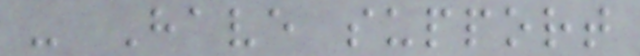- Have support
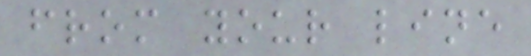from your line
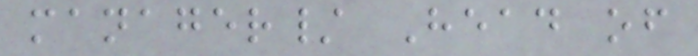manager/ Head of
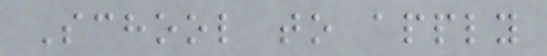School to apply
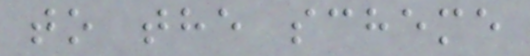to the scheme
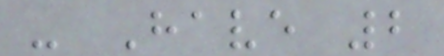- Have 2
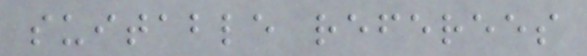suitable referees
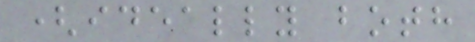(ideally both
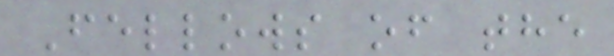Fellows of the
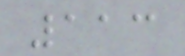113
